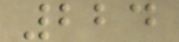224
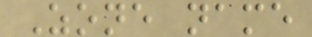Zone name
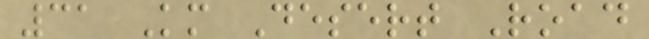31 Km Desert Road
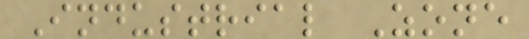Industrial Zone
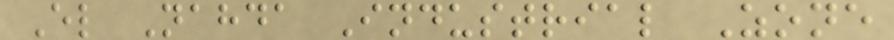El Nahda Industrial Zone
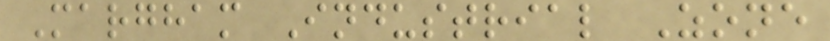Margham Industrial Zone
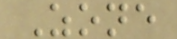Zone
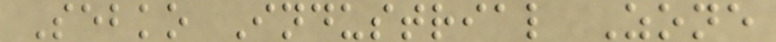Sebko Industrial Zone
